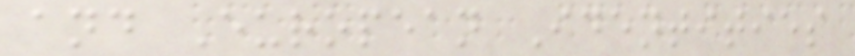and European Identities
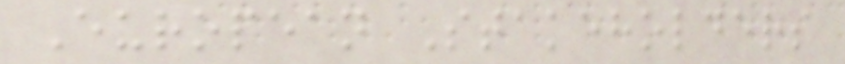European Stakeholders
